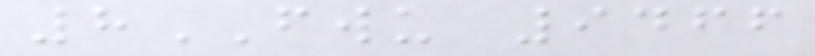8FWU 9466
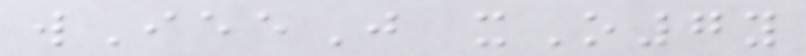wIeeJ xO7y
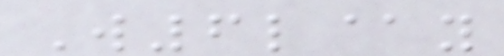W6l@y
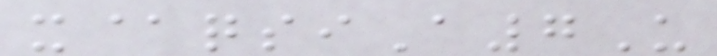x@qsiA7U
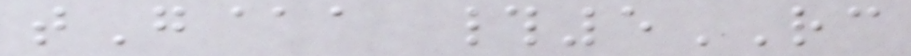tG@a #5RC
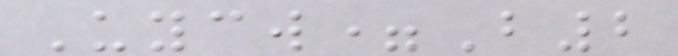Uycw=B2
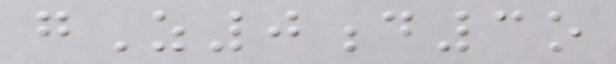gZ0d3o
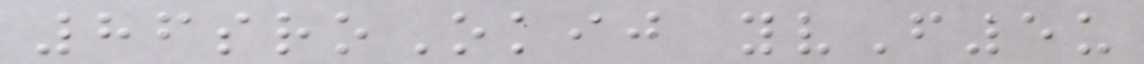86sroOkij yvF5u
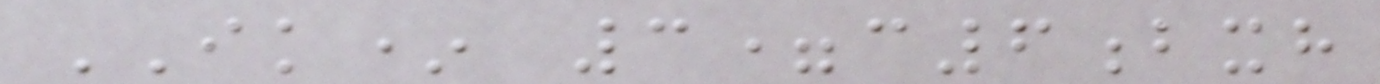IK* 3=c6bxh
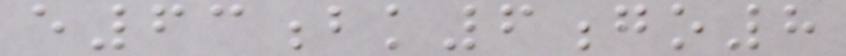e63bk6go8
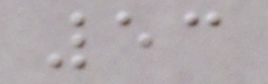53
